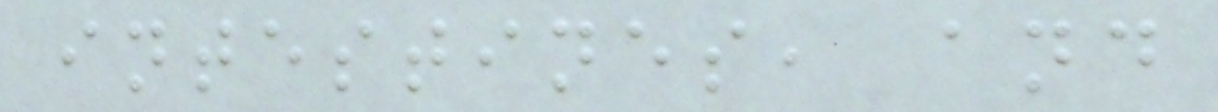intestines, and
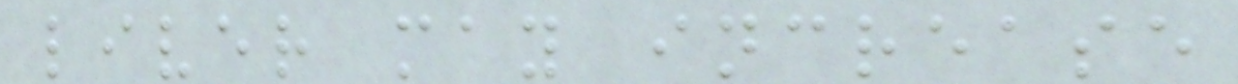liver may increase
